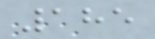185
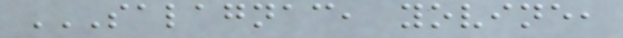SALAGNAC, YOVINE,
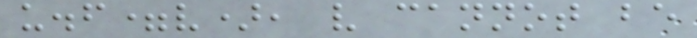u.f=v), v cannot be
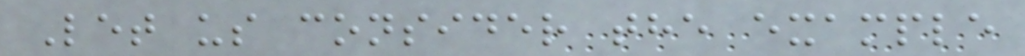Let us consider the example
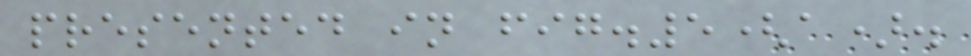presented in fig.5(a).
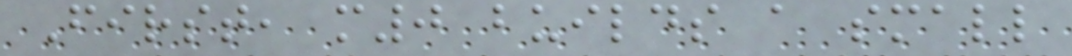First, m0 builds a small
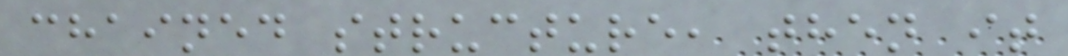chained structure, then it
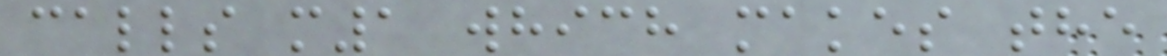calls m1 which makes the
